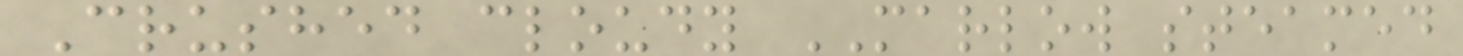Crushed cloudy MARLOW steamed
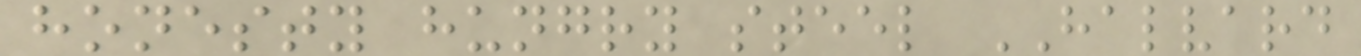honesty hungry steel HALVARD
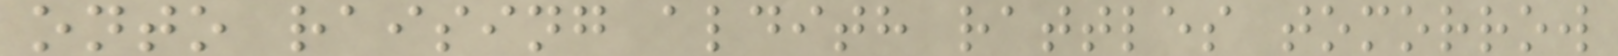onto raising aldith rattles tomorrow
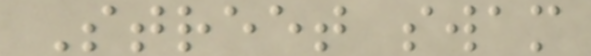Street swam
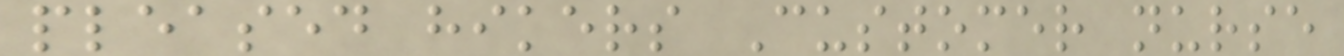pleased hikers Customer nurse
